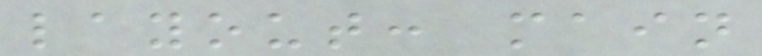layout: main
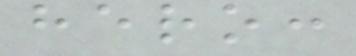hero:
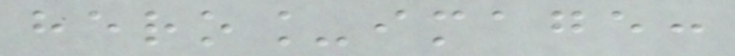hero_image:
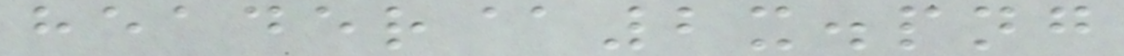header@2x.png
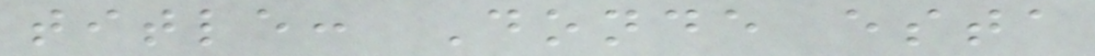title: Donde esta
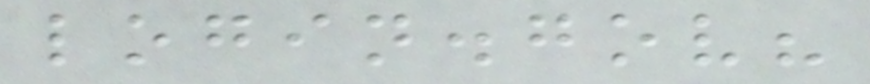login.gov?
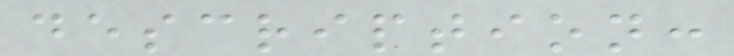description:
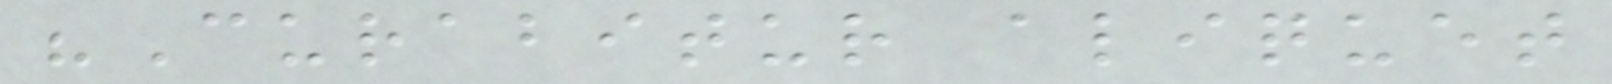"Curabitur aliquet
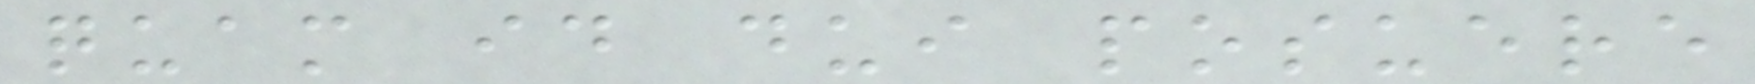quam id dui posuere
